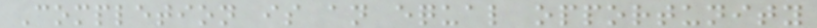Completion is an equal opportunity
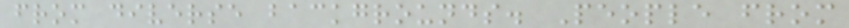from diverse backgrounds. People from
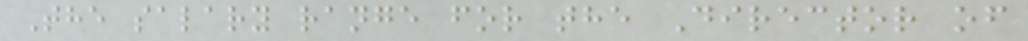The salary range for the Director of
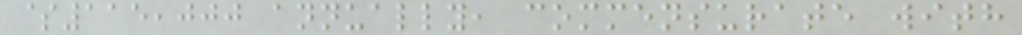$115,000 annually, commensurate with
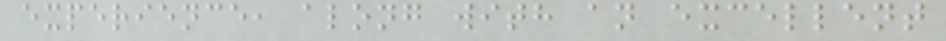experience, along with an excellent
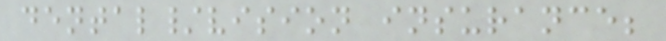dental/vision insurance;
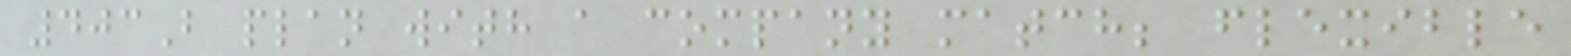403B plan with a company match; flexible
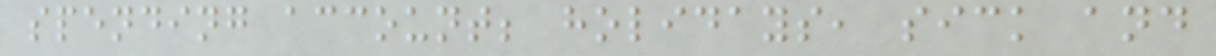spending account; holidays, sick and
